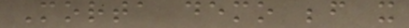Morta demo before it
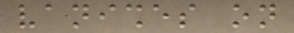vanishes on
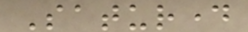Saturday
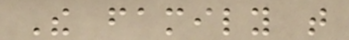The family that
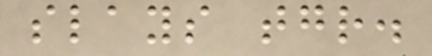slays together.
